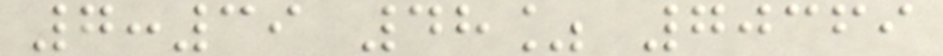7:39 48% 70369
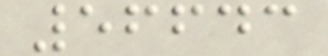56643
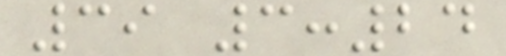39 3:24
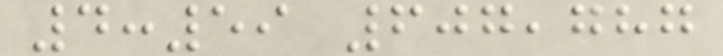4:59 607,787
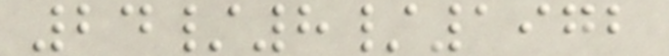24/8/1972
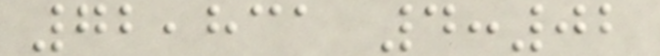72,831 4:02
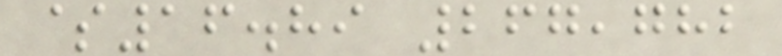$16.89 267,782
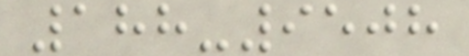188-9508
